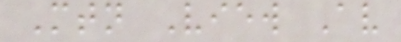Mtn View Av
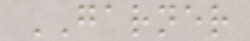GARNER
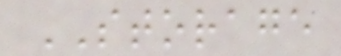STORAGE
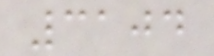3104
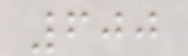600
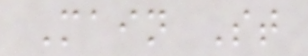Main St
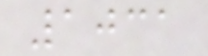1031
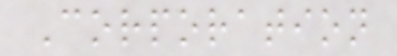Corporation
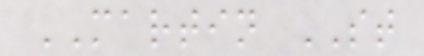MARTIN ST
